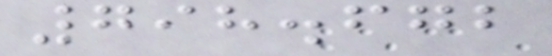798.672
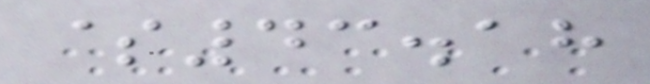$43.18
